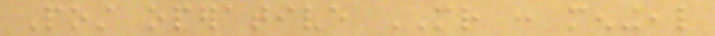Post operative MR : meningeal
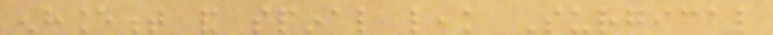enhancement and spinal leak Surgical
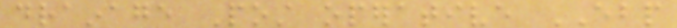drainage Post operative EBP
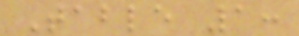Table 1:
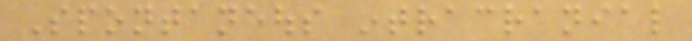Spontaneous intracranial
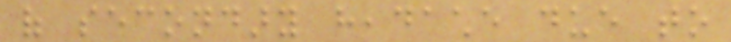of secondary headache due to
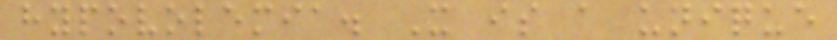hypovolemia. It is a unique
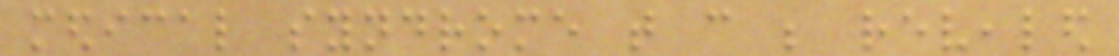medical syndrome that can be revealed
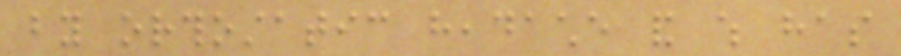by orthostatic headache and which has
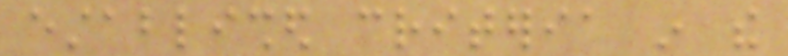established criteria in the
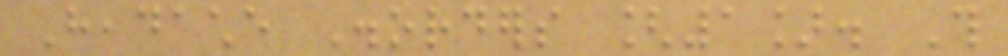Headache Disorders [1]. This
